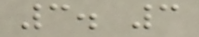3. 3
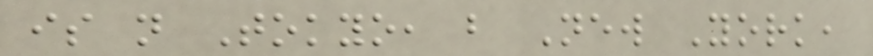is not Tokyo, but New York,
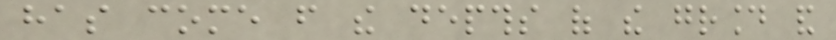has come from the depths of the ground and
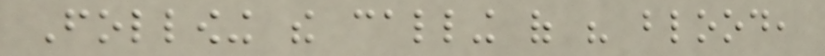Following the calling of his blood,
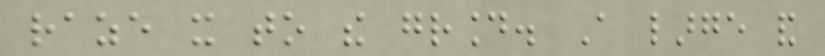raze it to the ground. A large and
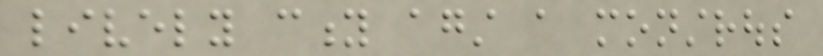lively city against a monstrous
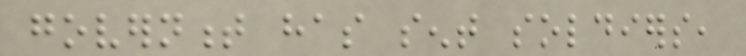government has sent soldiers,
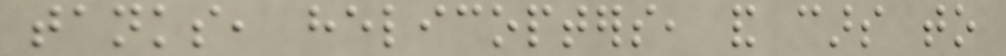tanks, helicopters, and cars to
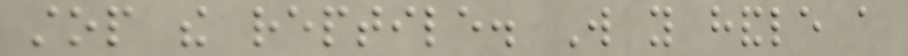stop the reptile. Will you handle a
